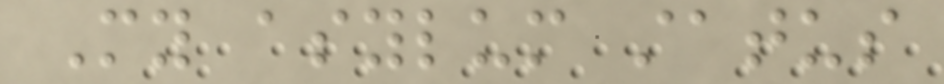My asylum status
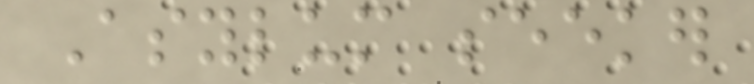Asylum seeker
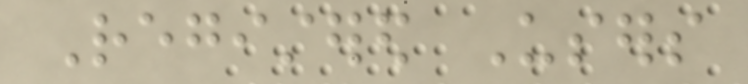Registered Users
